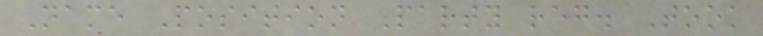Name Position Party reg. Took
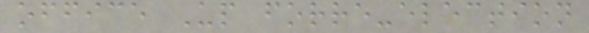office Up forre-election
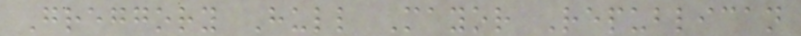Greggory Hull Mayor Republican
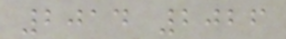2014 2026
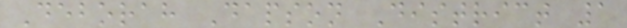Deborah Dapson District 1
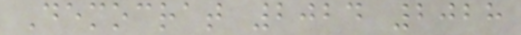Democrat 2024 2028
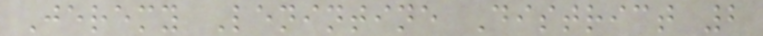Jeremy Lenintine District 2
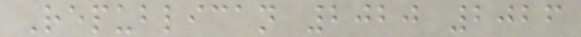Republican 2020 2026
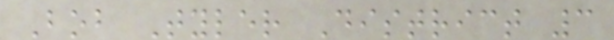Bob Tyler District 3
